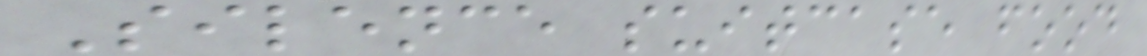Silence suitcase food
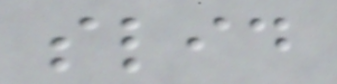slid
